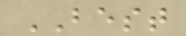BEST
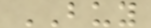BUY
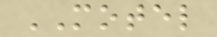MOTEL
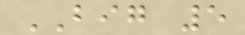BIG 5
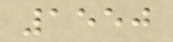1550
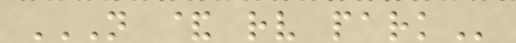N & RV PARK
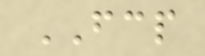FCP
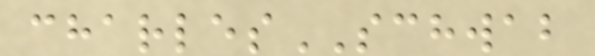charlesSCHWAB
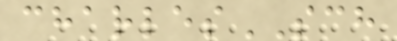charlesSCH
